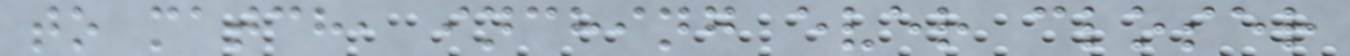to match, inching ever closer
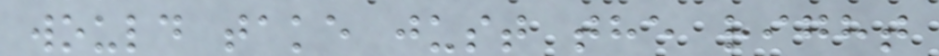would take just the right
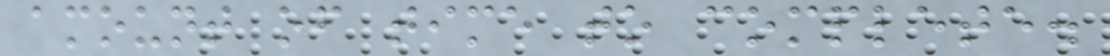amount of time to complete.
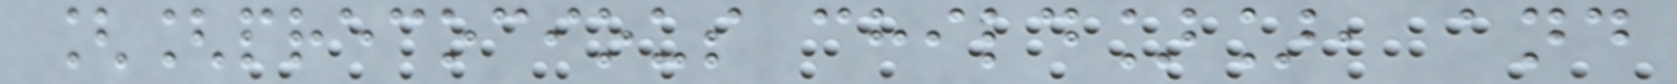[[precocious child]], and
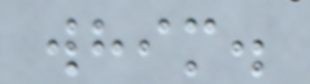whim.
